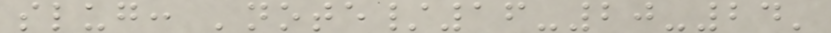slug: 'note/16-20-24'
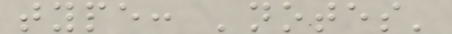type: 'notes'
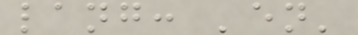lang: 'en'
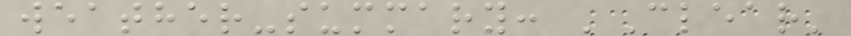weather-summary: 'Clear'
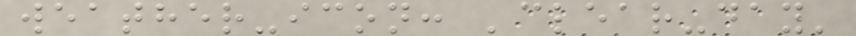weather-icon: 'clear-day'
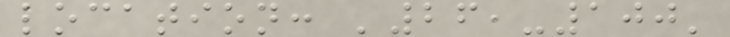location: '26,-100'
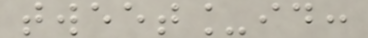tweet_id:
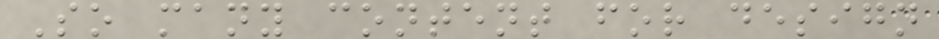So many content for design
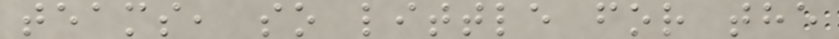teams, so little for the
